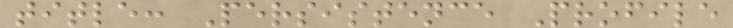title: Persistence Profile
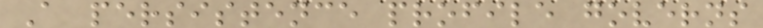A persistence profile governs
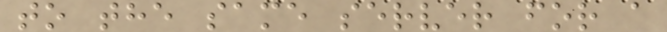to the same server for a
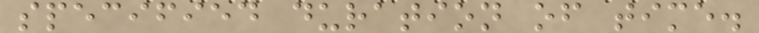specified duration of time.
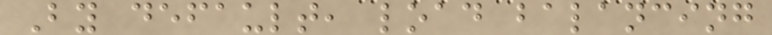By default, load balancing
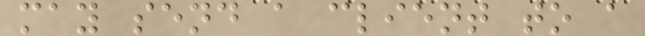may send a client to a
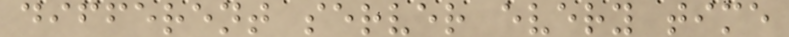different server every time
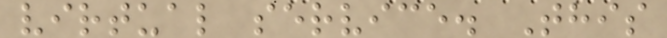virtual service. This
